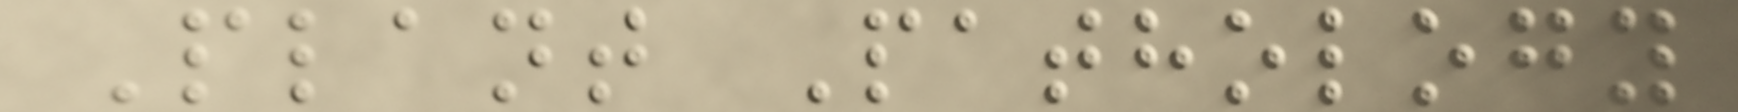Plant Pathology
